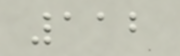112
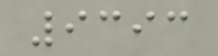9393
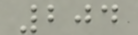204
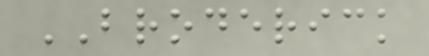BRODERICK
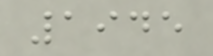1945
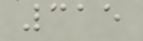315
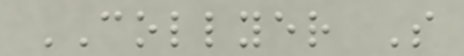COLLYER S
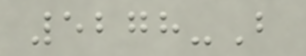5278-B
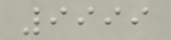9999
